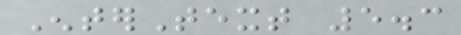EnterText 5.3
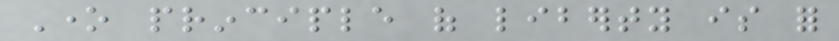One principle of liberty is for
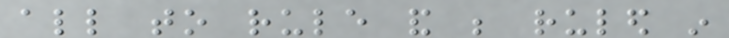all to rule and be ruled in
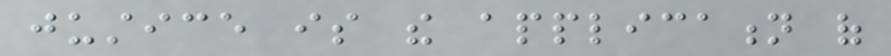justice is the application of
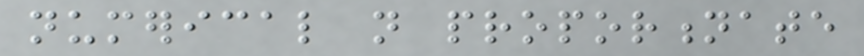numerical not proportionate
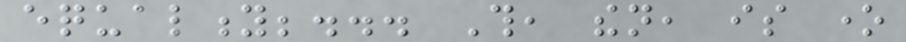equality;... This, then, is one
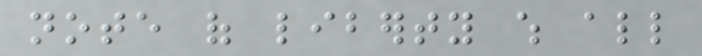note of liberty which all
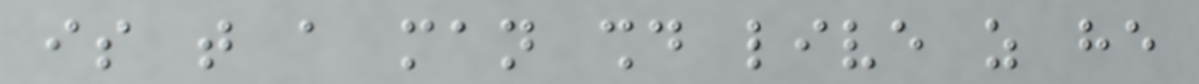is that a man should live as he
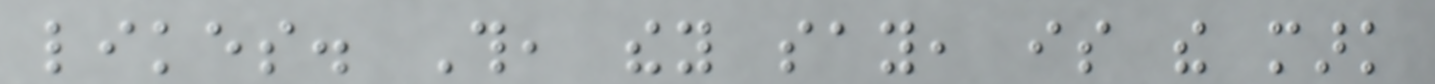likes. This, they say, is the mark
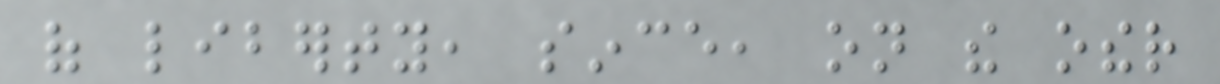of liberty, since, on the other
